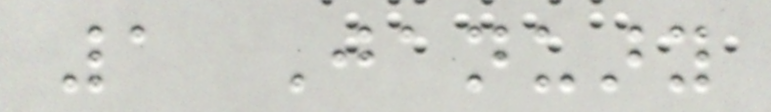1 January
